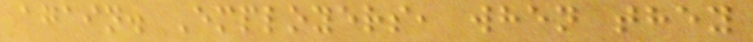again. Employers, when they
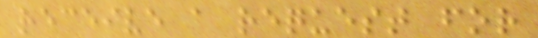receive a request for
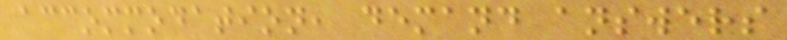accommodation, demand answers
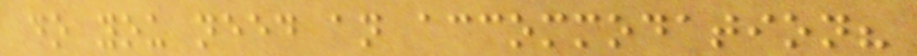do you need an accommodation?
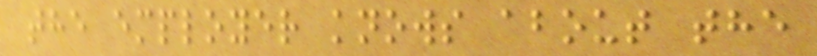the employer knows about the
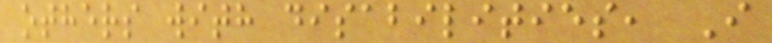others with disabilities, I
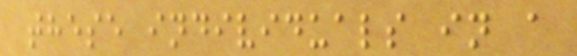these individuals in a
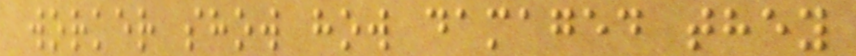worker show how damaged they
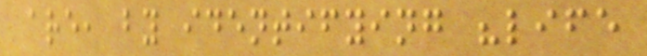are, by identifying "life
